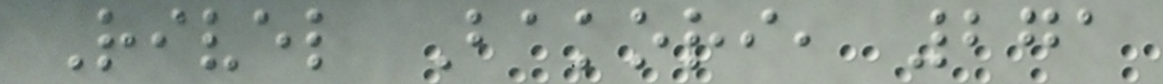Rivel Bakori, 271
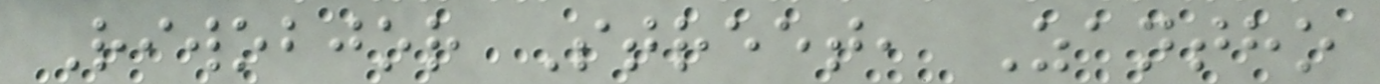Riwobjor Street, Zantho
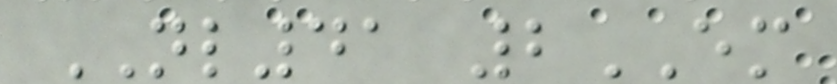NL41 2EM
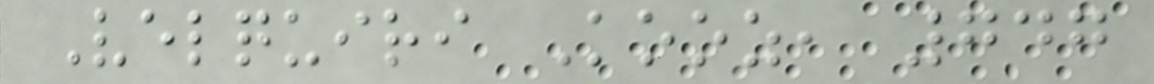Velquiri Kooz, 747
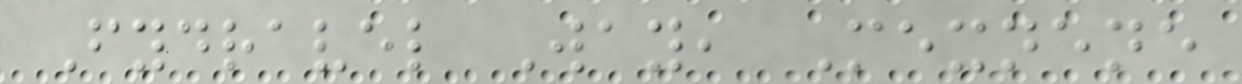Fydravel Way, Mexnene
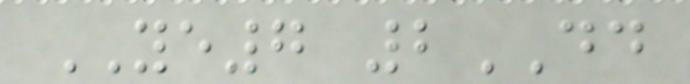YE7 2DD
